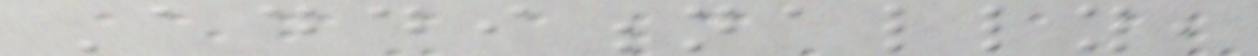Additionally,
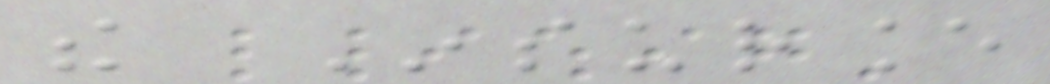the Insurance
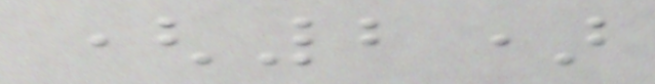(2)
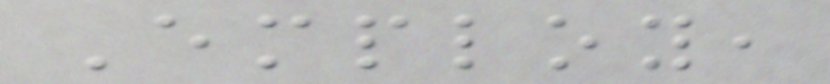Employ,
